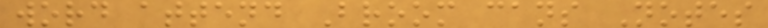word attend Broom cans Notes
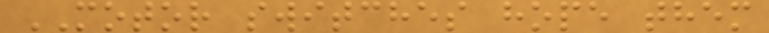MOTOR switches hope them
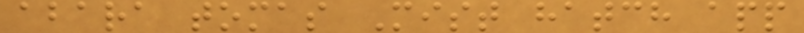abara tomas Mist hatch app
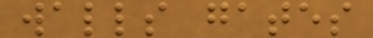walls gates
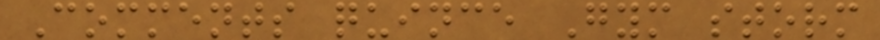Comments quince Gym storm
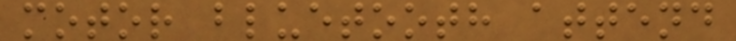motor bluetooth attend
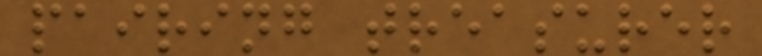pairing treasurer
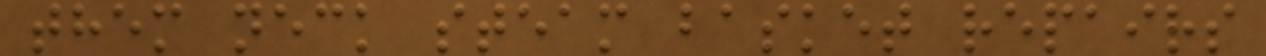them neck steam basket repairs
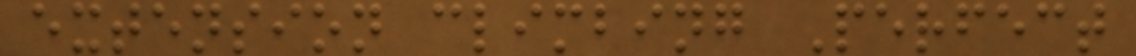extension climbing Perfect
